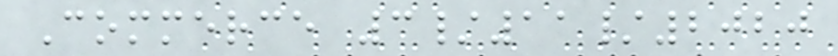Commerce 3/11/2020
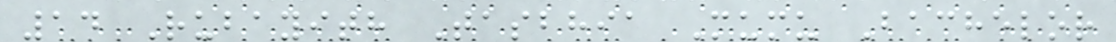14 Rubayith Tasbhia Mumu Bachelor
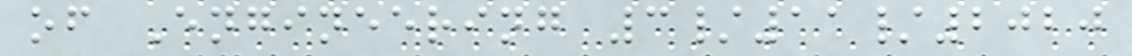of Engineering 3/11/2020
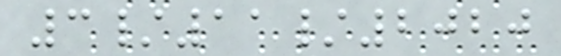3/11/2020
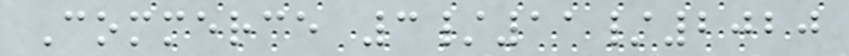Commerce 3/11/2020
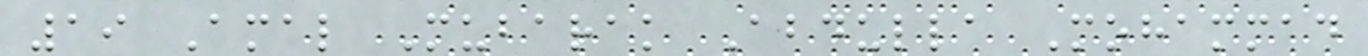19 Amal Mubarak Abdulla Mohammad
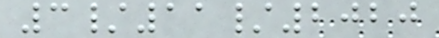3/11/2020
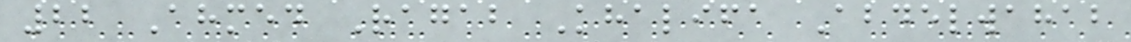22 Ahmed Ragab Khalifa Abdelwahab
